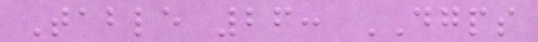Table 26: DGPS
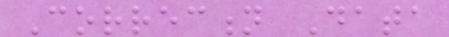Correction Data
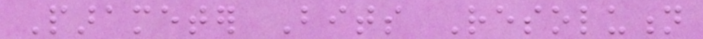Parameter Bits Resolution
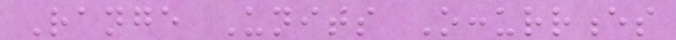Range Units Occurrences
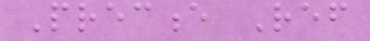Precence Ref
